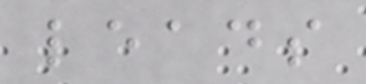leads
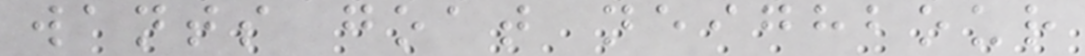wants goat neighbour
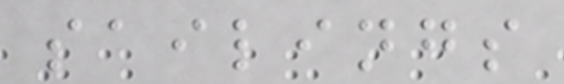sailings
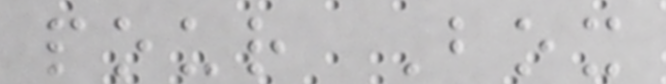pour Box
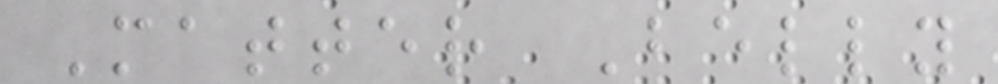Matter Belly
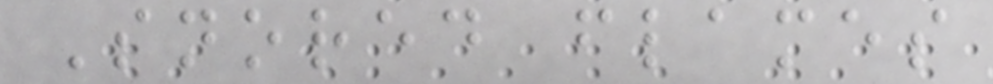Snored flames
